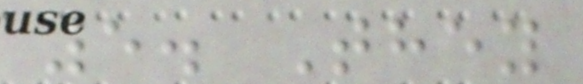5. They
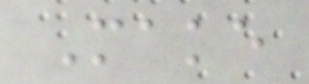Make
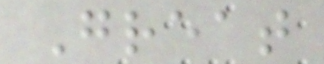Great
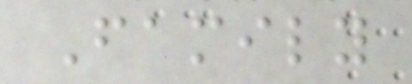Family
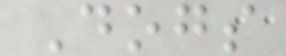Dogs
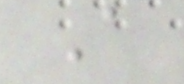A
